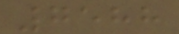7588
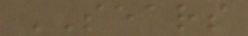SEARS
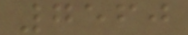7560
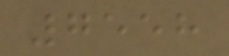7558
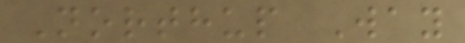Northup Way
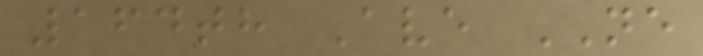164th Ave NE
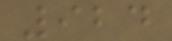924
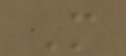M
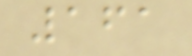161
